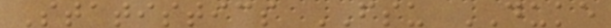Statistics FSU DUKE
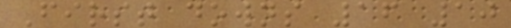First downs 16 10
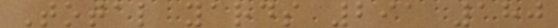Total yards 291 180
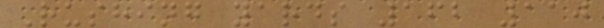Rushing yards 162 110
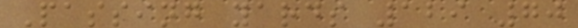Passing yards 129 70
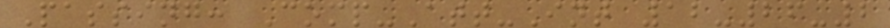Passing: Comp-Att-Int 12-26-2
